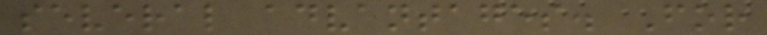several advantages. For
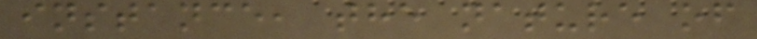instance, the nature of
